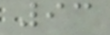93
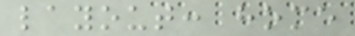layout: home
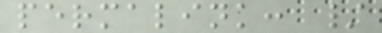permalink: /
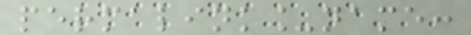permalink_name:
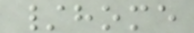/home
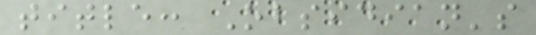title: Obsidian's
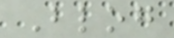Blog
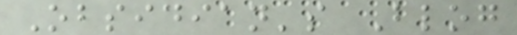Obsidian's Blog
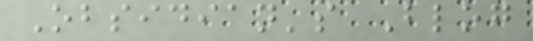Obsidian's Blog
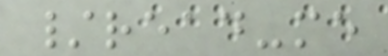/read-me
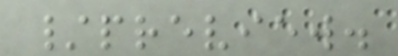/preview.
